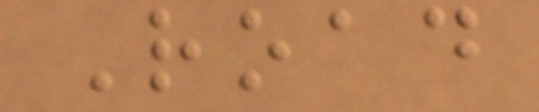Road
